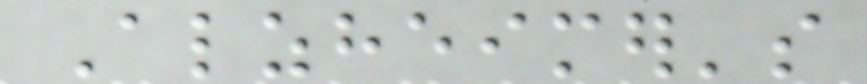Alzheimer's
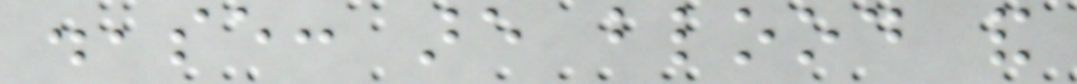disease: are blood and
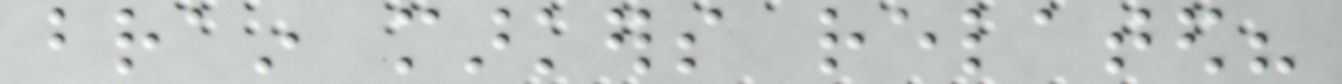brain markers related?
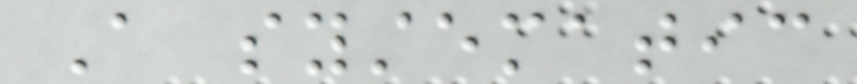A systematic
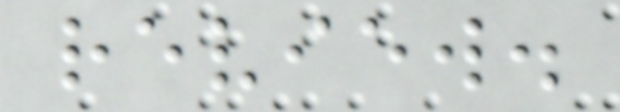review.
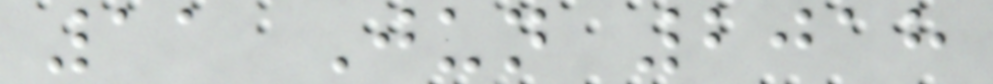11 Jun 2018
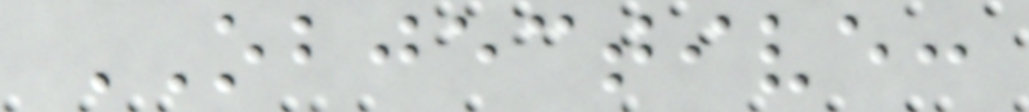OBJECTIVE:
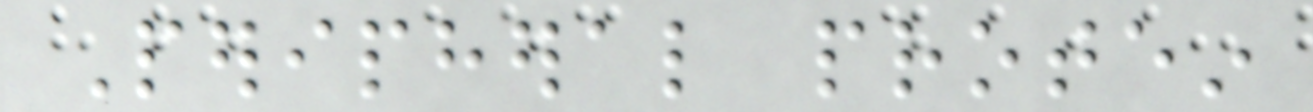Peripheral protein
